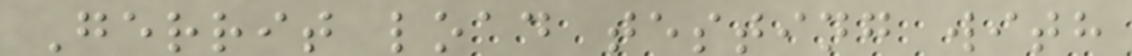Gerrit load testing with
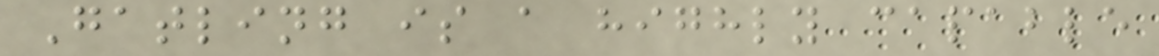Gatling is a highly capable
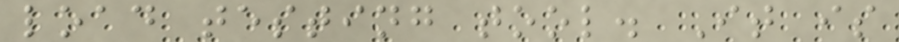load testing tool. It is
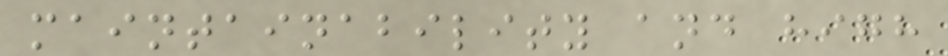maintainability and high
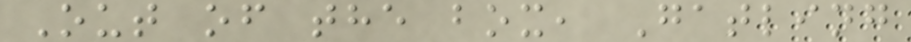Out of the box, Gatling
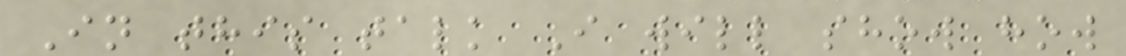In this talk I will show how
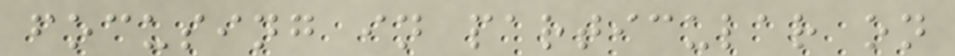focusing in particular on
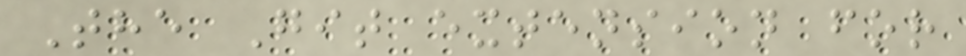The Git extension for
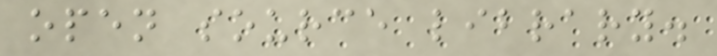open source library.
